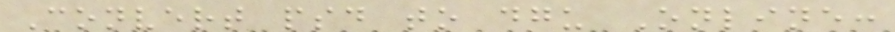Convert psd to dgu Online:
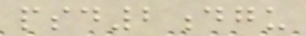psd2dgu
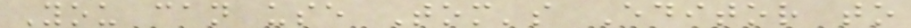You can use Tom's Editor to
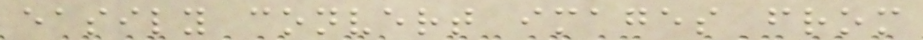easily convert images from
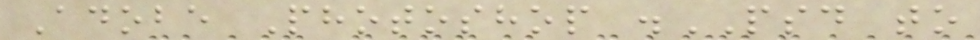Adobe Photoshop .PSD to
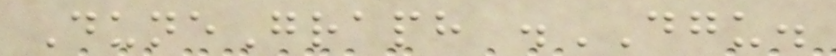DuneGraph .DGU.
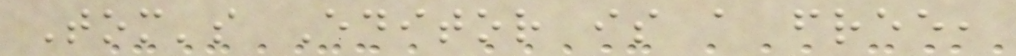Tom's Editor is a free,
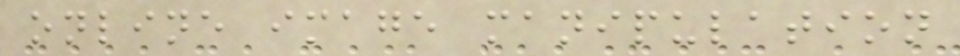online image manipulation
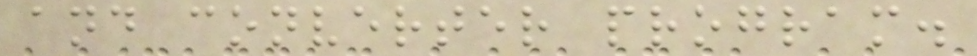and converter program.
